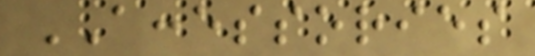ACCESSORIES
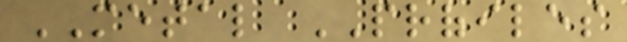METAL PROFILES
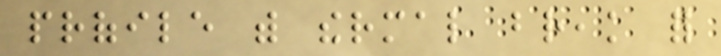profile with thermal break for
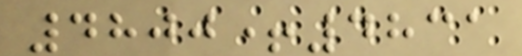4800+4831
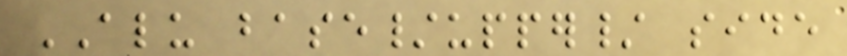ALU base/upper/ side
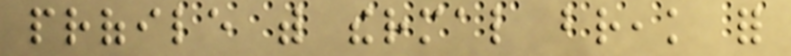profile with thermal break for
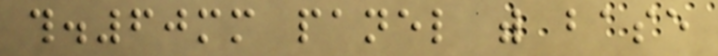th.60mm panel with base
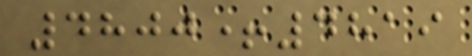4800+4819
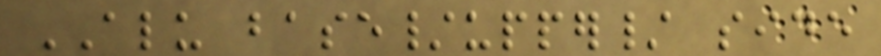ALU base/upper/ side
